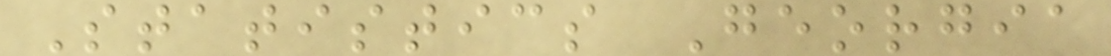Statistics Georgia
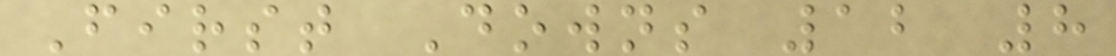First Downs 12 8
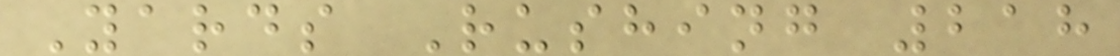Yards Rushing 218
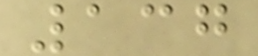137
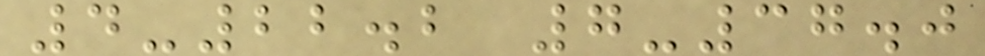4-22.2 7-37.0
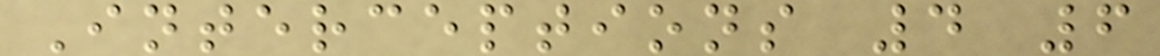Interceptions 4 6
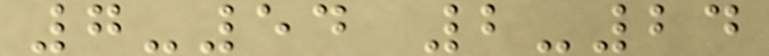7-54 2-24
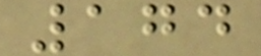174
